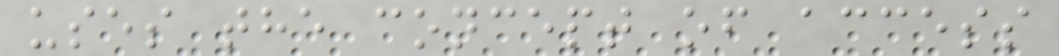uses the concept of access
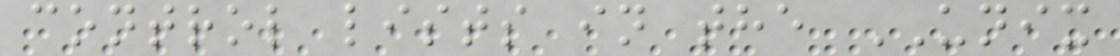control lists in the UNIX
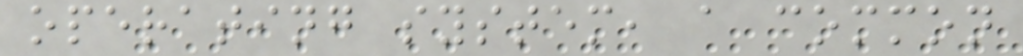operating system, a common
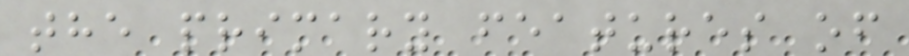the primary features of
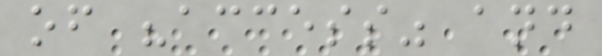of "access" and
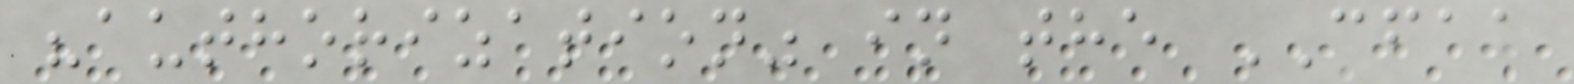"authorization" in the CFAA
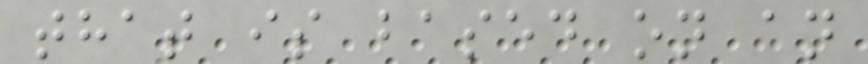that is based on an
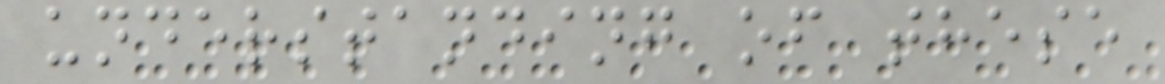understanding of these
